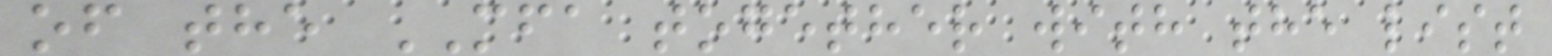of the MFA together with the list
